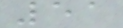51
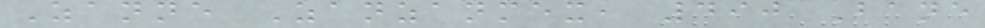Zanne Zanzanmex, 490 Bane
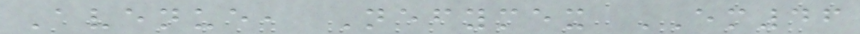Avenue, Nefymex EM46
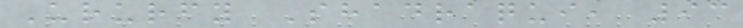Ururfy Shadraqui, 93
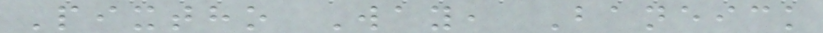Pixtho Way, Baneick
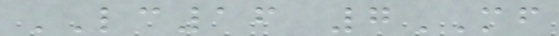LC16 7MF
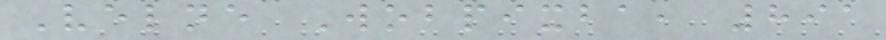Velne Wobpixba, 891
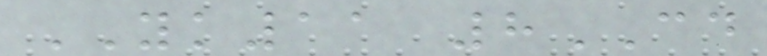YK11 8CD
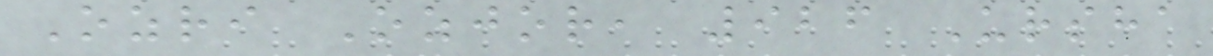Ozri Ozjor, 926 Ursha
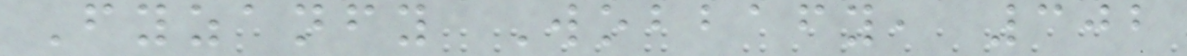Fyzanfy Wobbafy, 302
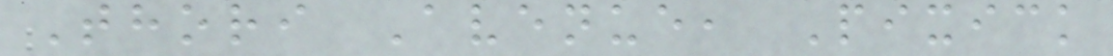Thori Avenue, Pixick
